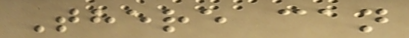There can
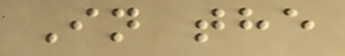In the
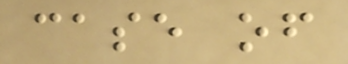case of
